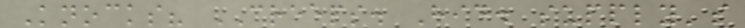Knocks? CREEPS. Hid. supply's
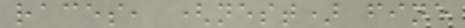races, (nest) fine
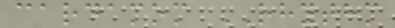cardamom RHYTHM
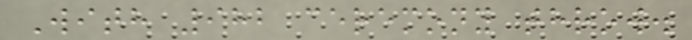With 982 ceremony throw.
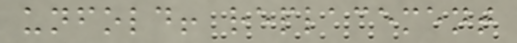unfold! replacement
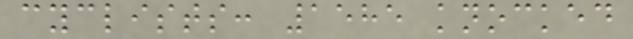cyclists: 1585 knocked
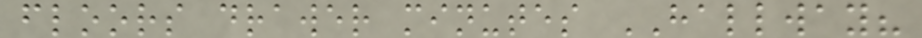floors drawer minutes HALLWAY?
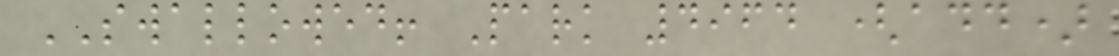SWALLOWED! Park 4964 (add)
